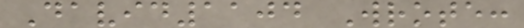David1104 Wrote:
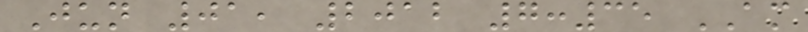Jun 01, 2012 7:35 AM
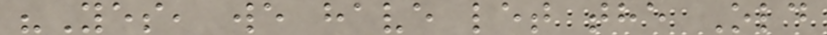"Yes, we have let the Old
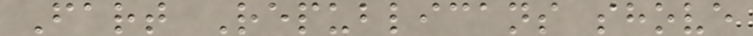Fart Republicans shove
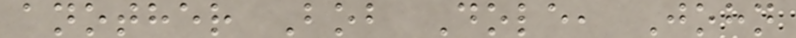another Bob Dole, John
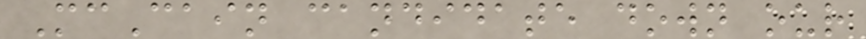McCain candidate down our
